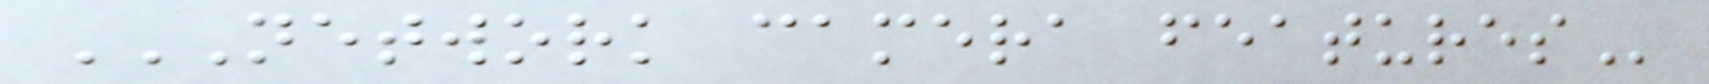NETWORK CAMERA FEATURES
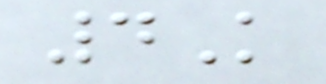4K
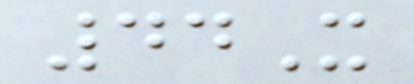44X
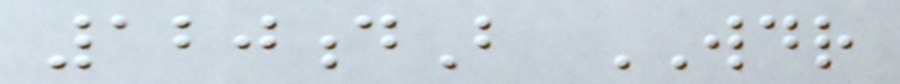120dB WDR
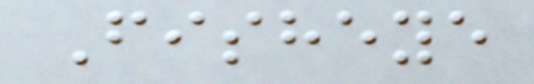Fisheye
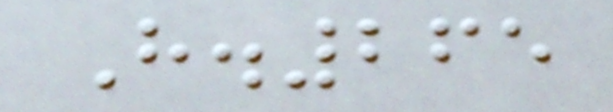H.265
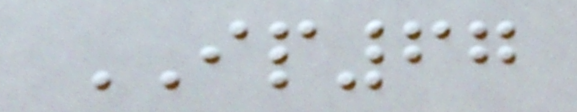IP67
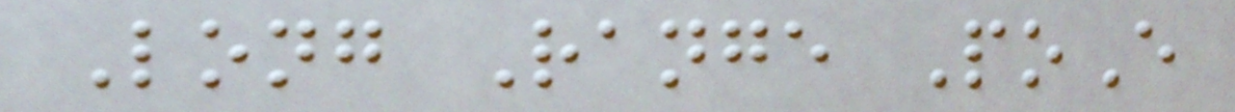Long Range PoE
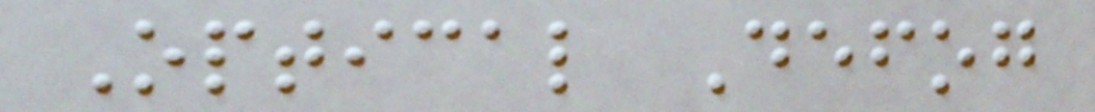Optical Defog
